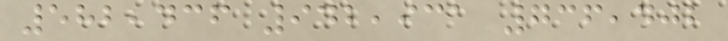582,436 942,931 736,402
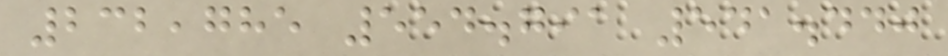232,785 554.791 541.440
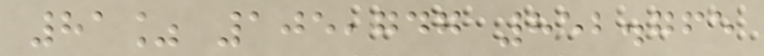81% 105,747 852.765
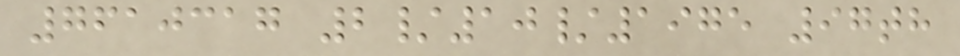7610317 2/10/1975 97th
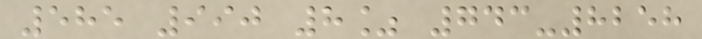585 990 8% 743-8258
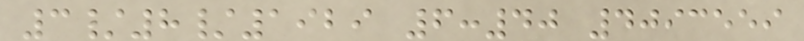3/8/1929 6:40 4093559
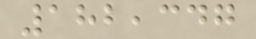182,347
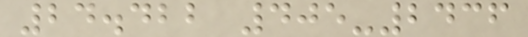24.422 405-2436
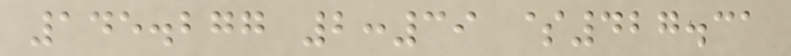145.277 2:39 $427.31
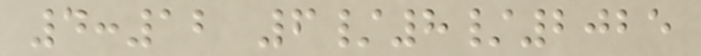4:12 6/8/2025
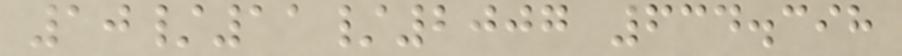10/11/2007 634.398
